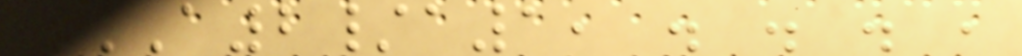A2/A1, . . . ,
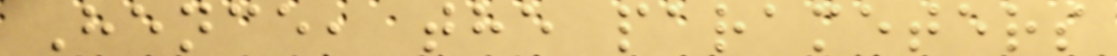Hence, the parameters
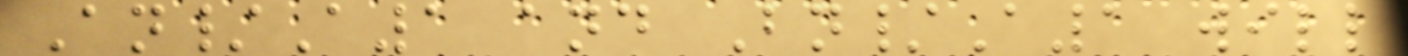An/A1 and Bn/A1 will
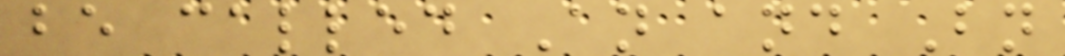be called An and Bn
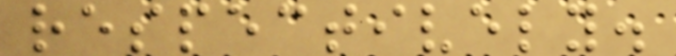respectively.
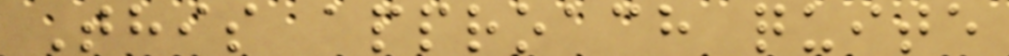This approach quite
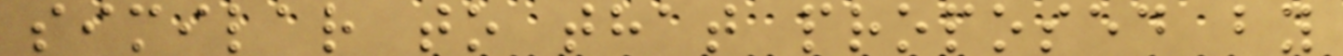similar to that proposed by
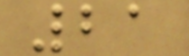21
